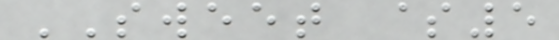SWEET $5
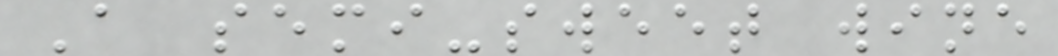A semi-sweet wine
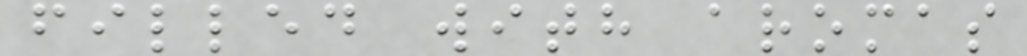filled with aromas
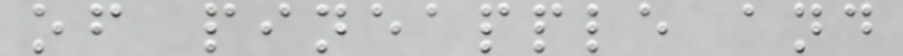of pineapple and
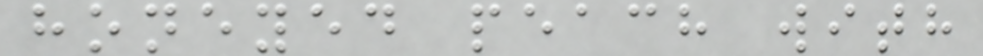honeyed peach with
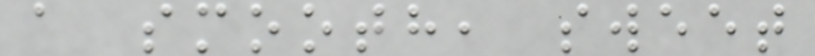a smooth, sweet
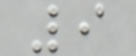9
